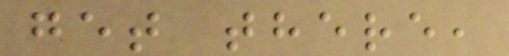get there,
